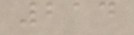214
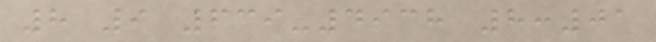8 9 639-4938 8:01
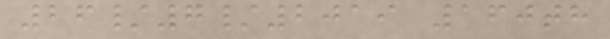26/7/2019 160th
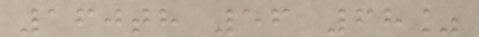160th 56 68%
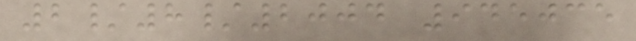2/8/2004 945035
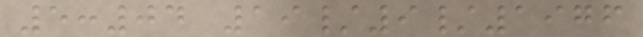5:04 19/9/1976
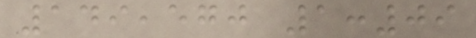149,570 1:09
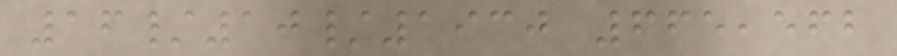16/10/1930 665,562
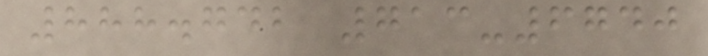888.742 713-6740
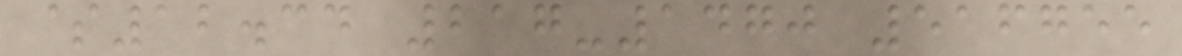$12.34 217-1470 516755
